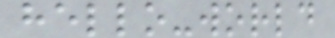hello-world
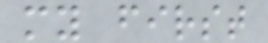my first
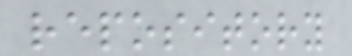repository
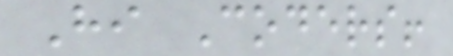Hi Coders!
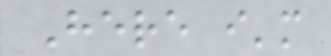Here i'm
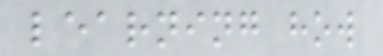learning how
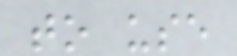to use
